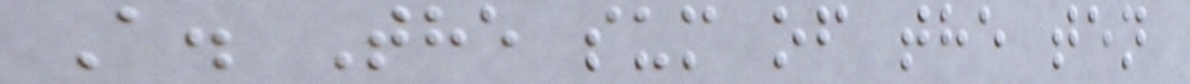A. The sum of the ten
